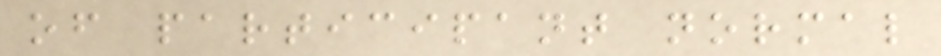of participant normal
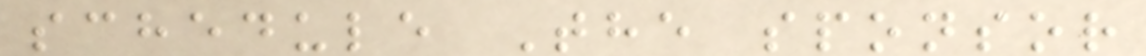schedule The sponsor
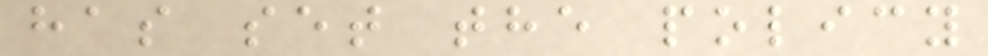has set the policy
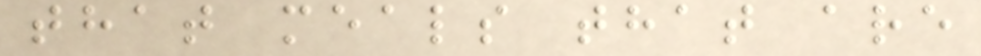that meals that are
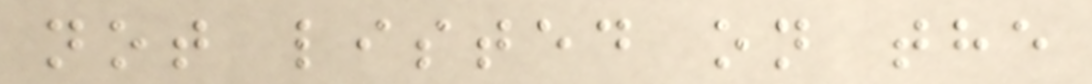not listed on the
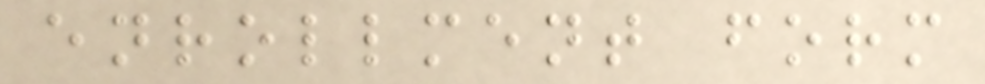enrollment form
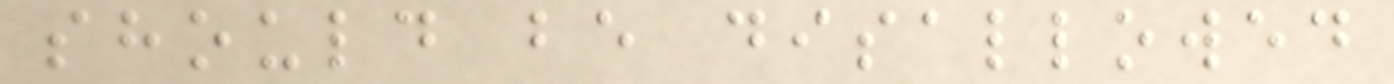should be disallowed
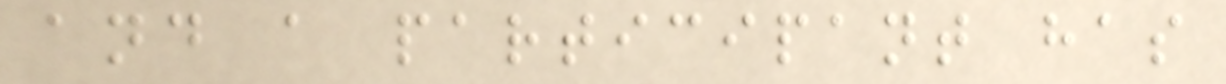and a participant has
